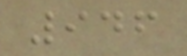946
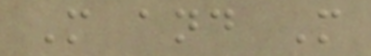M and M
